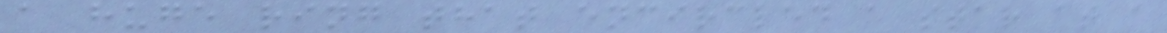a huge ring that encircled a star at a
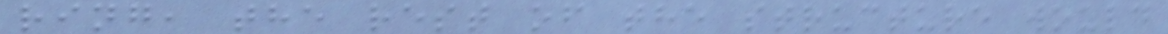ring, the rest of the structure would
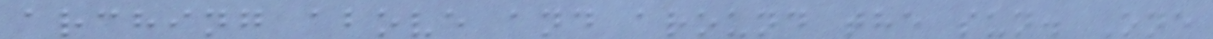arching above and around the sun. One
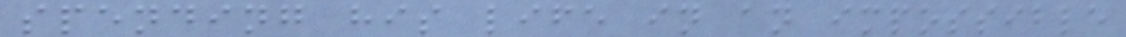spending his life in an impossible
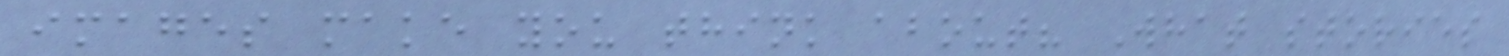images make you think about? What stories
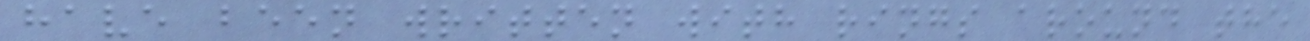have been written with rings around the
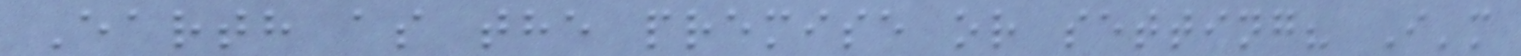Earth as the premise or setting? I'm
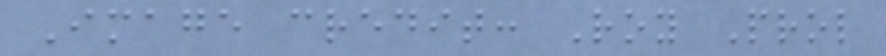Image credit: Roy Prol
